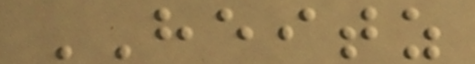HEITZ
